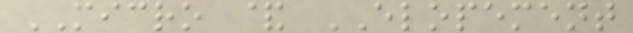MICRO & ELOPEMENT
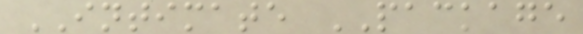INTIMATE PACKAGE
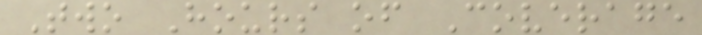Two Hours of Coverage
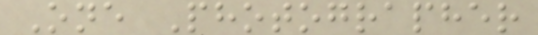One Photographer
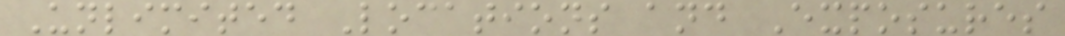Unlimited Locations and Exposures
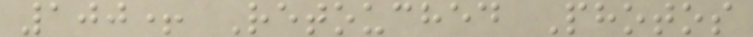100+ Retouched Photos
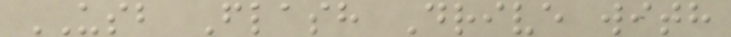USB Flash Drive with
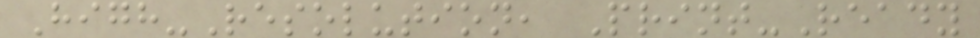High-Resolution, Print-Ready
